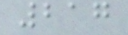217
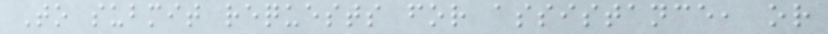To submit requests for assistance, or
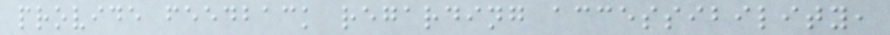provide feedback regarding accessibility,
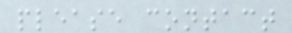please contact
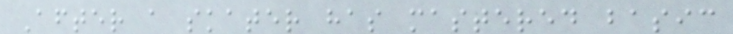After a skater has mastered basic
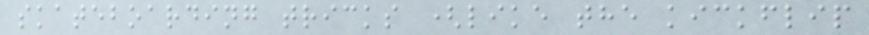skateboarding tricks (like the kickflip
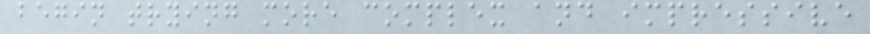begin trying more complex and impressive
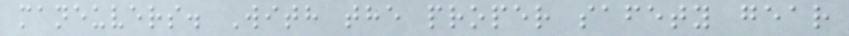maneuvers. With the proper safety gear
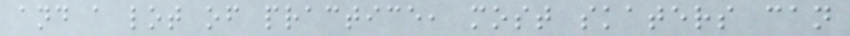and a lot of practice, most skaters can
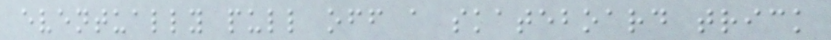eventually pull off a skateboard trick
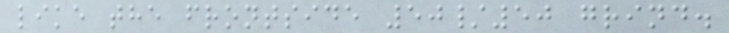like the frontside 50/50 grind.
